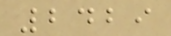2429
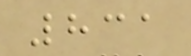831
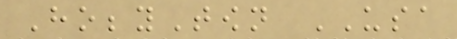HobbyTown USA
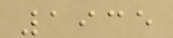1935
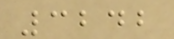3242
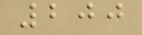200
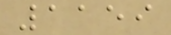1159
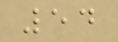54
